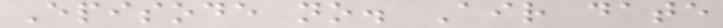Episode no. Air date
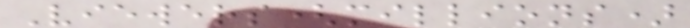Viewers(millions)
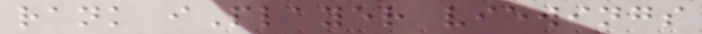rank iPlayer viewings
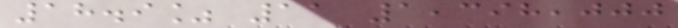18.9% 11 1,398,000
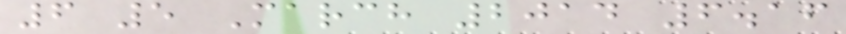6 5 March 2014 6.16
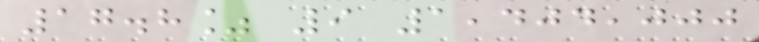17.8% 9 1,404,000
